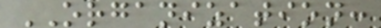ORGANIZATION:
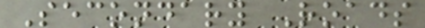Secondary Roads
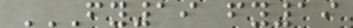FY19 FY19
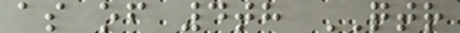as of 4th QTR
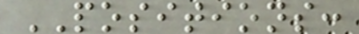POSITIONS:
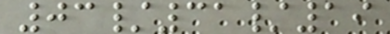03/31/19
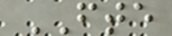FTE
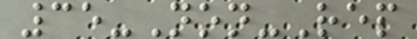35-Non-Rep
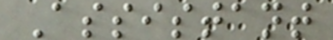Assistant
